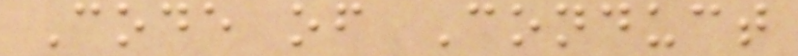Code of Conduct
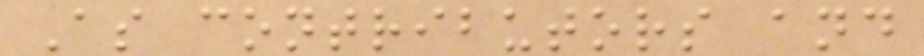As contributors and
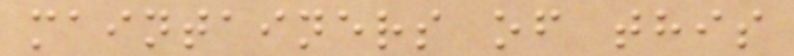maintainers of this
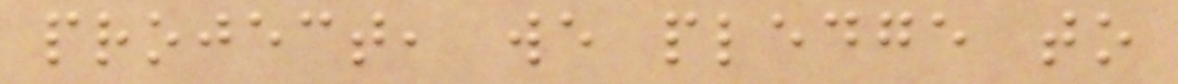project, we pledge to
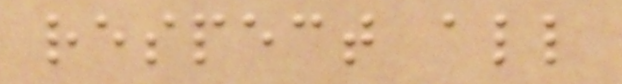respect all
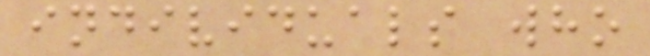individuals who
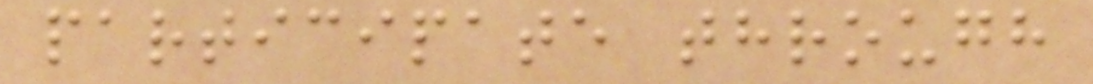participate through
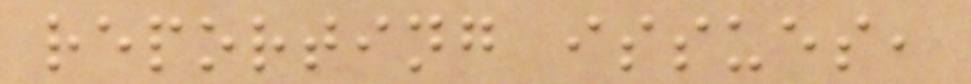reporting issues,
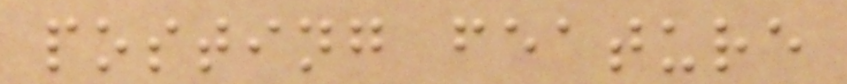posting feature
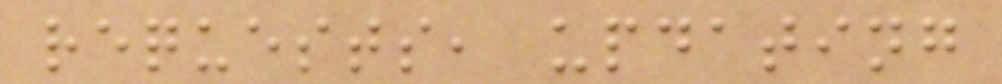requests, updating
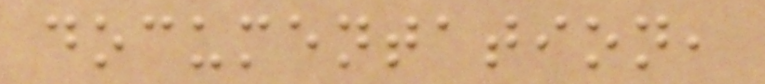documentation,
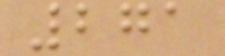271
